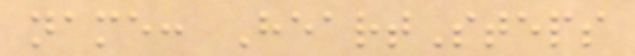name: HeartSteps
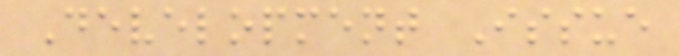Development Issue
